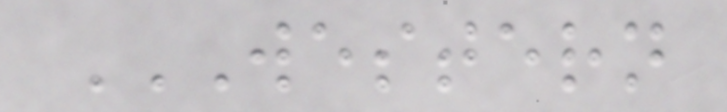WESTERN
